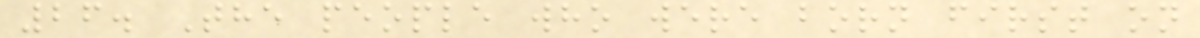26. The people who were born first on
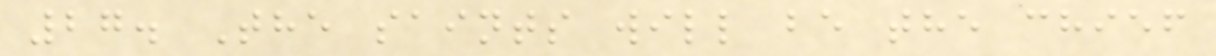27. The saints will be the chief
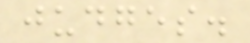judges.
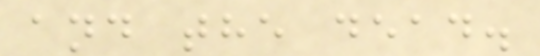and the dead.
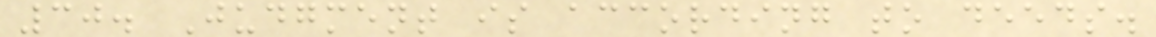30. Judgment is according to deeds.
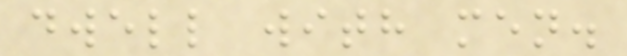dwell with men.
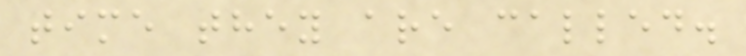time they are called.
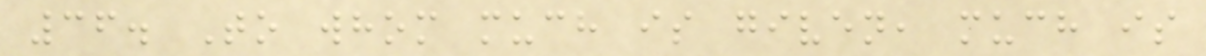36. To whom much is given, much is
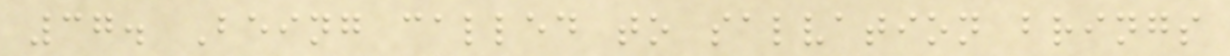37. Being called to salvation brings
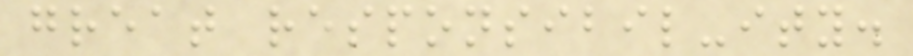great responsibil-ity.
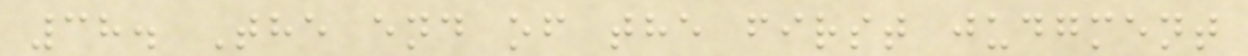38. The end of the first judgment
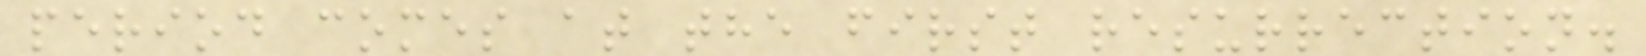period comes at the first resurrection.
